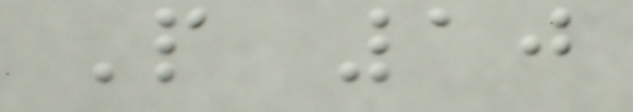P 10
